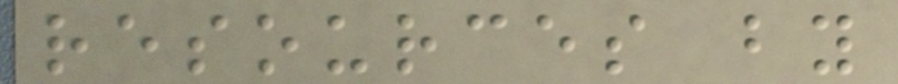resources by
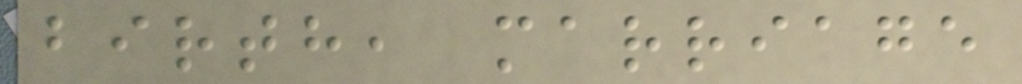birth, marriage
